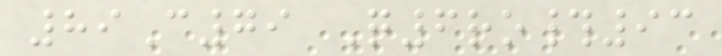89C79 Q6ro#93
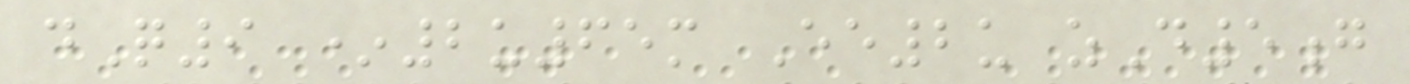dQ9 *2u65m Ee2u zD5g
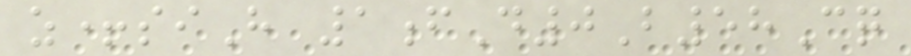z+siH 1fD0B58Cq
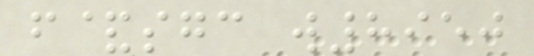f&sgc w8950
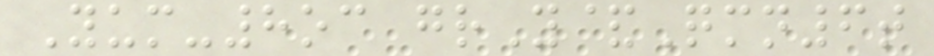Yum-8oc grY&Qmn6t
